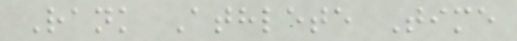Rank Athlete Time
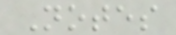Notes
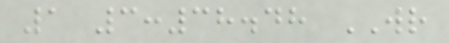1 3:38.48 WR
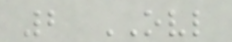2 OVL
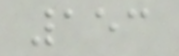153
